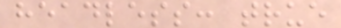headless: true
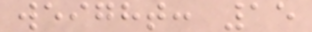weight: 15
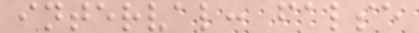interval: false
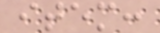item:
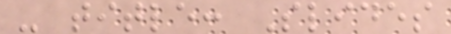- title: Slides
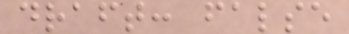draft: false
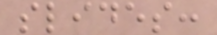slides:
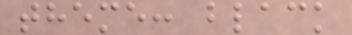theme: black
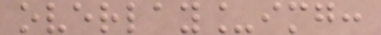overlay_img:
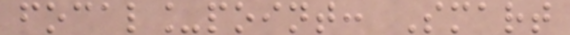focal_point: Smart
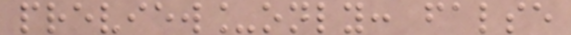preview_only: false
